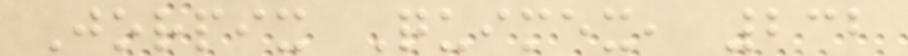Jorpix Quimex, 232
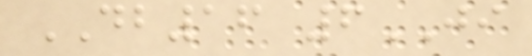DB16 6JI
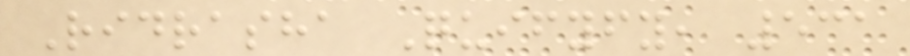Ridrasha Quifyfy, 531
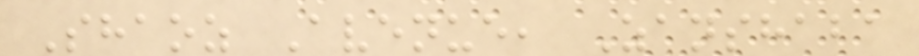Shaoz Avenue, Zanshaba
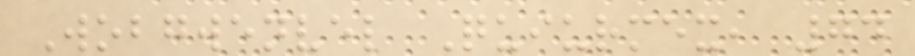Wobgwenvel Quiurmex, 74
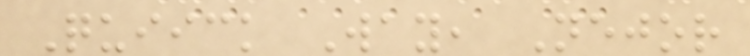Quiick Way, Nejor
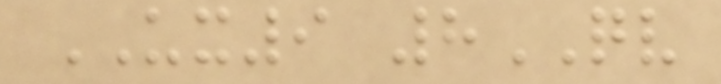UX9 8QV
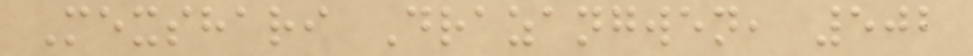Mexshari Drazangwen, 502
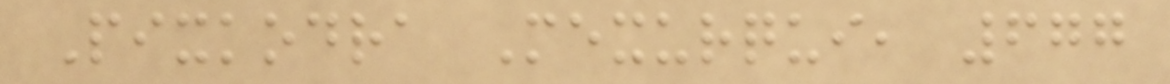Pixkodra Mexurqui, 677
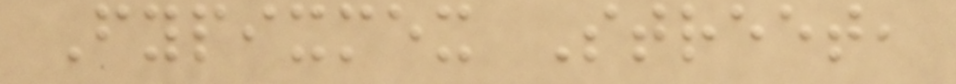Fypixmex Street,
